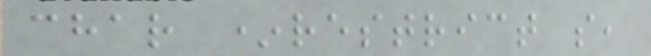char *restrict s,
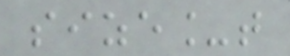size_t
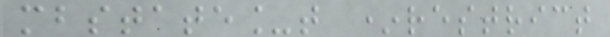mbstate_t *restrict
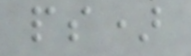ps)
